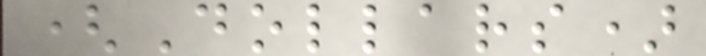(Dollars)
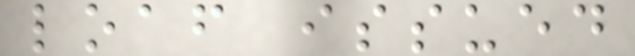loaf issued
